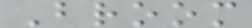Broom
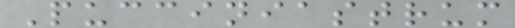Pucciniastrum
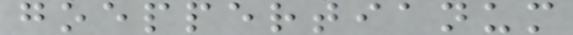goeppertianum
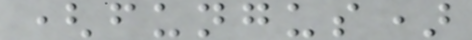(fungus)
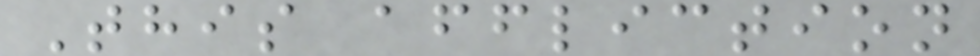This affliction
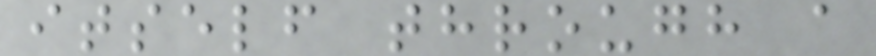itself through a
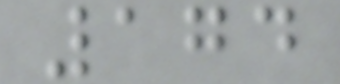174
